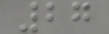27
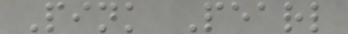Pink Pearl
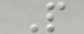P
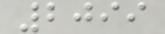2099
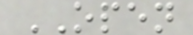OPEN
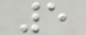5
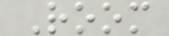Room
